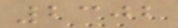2302
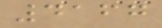4167
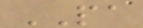PA
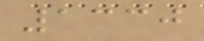1330
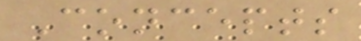Concepts
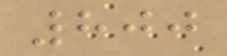800
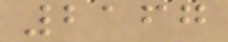2167
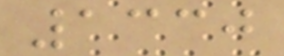1330
